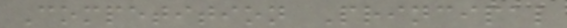Competition Principal
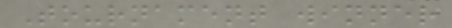Tournament winner
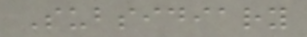Subsidiary
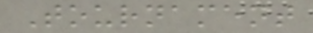Tournament
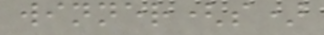winner(s)
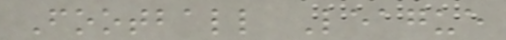Football League
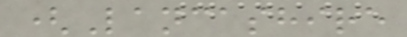(Lancashire
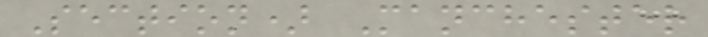Section) Manchester
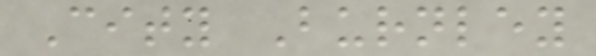City Burnley
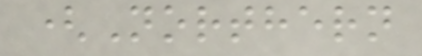(Northern
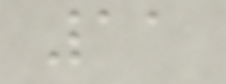11
